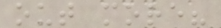out more?
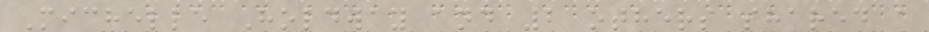Michelle Holdway and 2 others shared a
